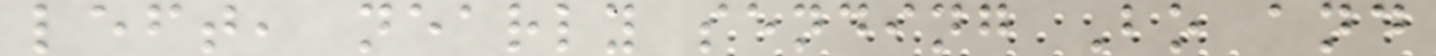left, nearly sending Bo and
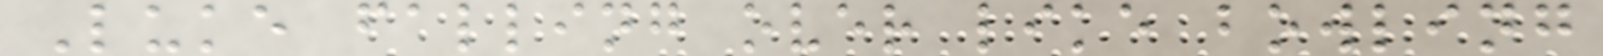Luke falling over like bowling
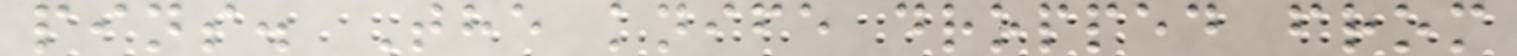pins. The knife dropped from
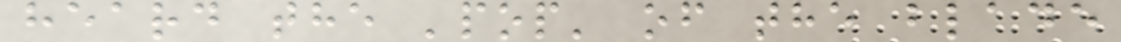heard the 'pop' of the blade
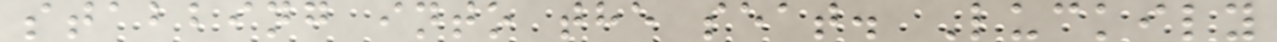stabbing into the seat. Luckily
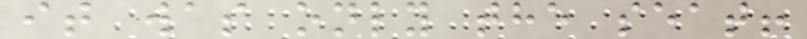it was only the seat!
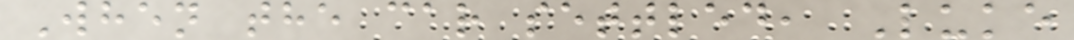When the car settled, Luke
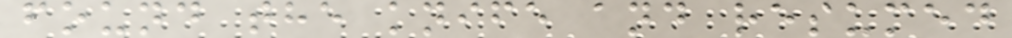found the knife and resumed
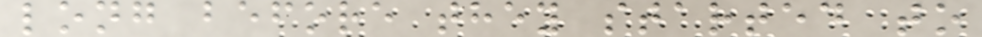long before they started to
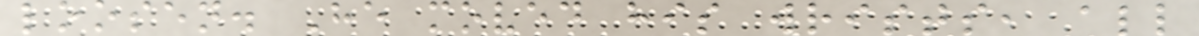loosen. He moved his wrists, all
